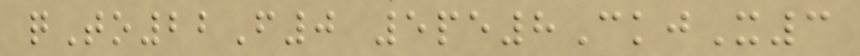qTo22F0 5pe8CkjX3
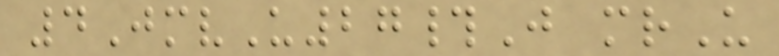4JmvU27#J mrU
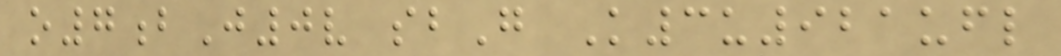o7bJ0v sbG K3u921ufl
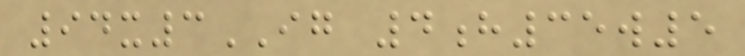94x3IG 4h35w5
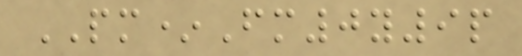PM*Fm0y9p
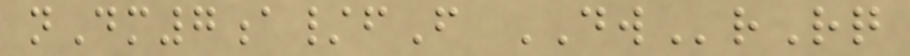nDm7a/fF DWrRq
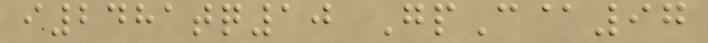i2481tq10 GpC@97
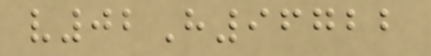v02H96722
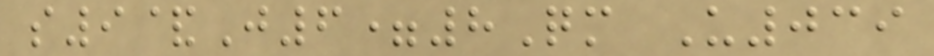s9&J6=8Qm U039
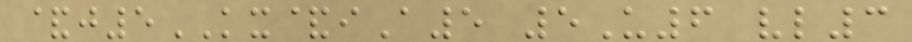&j5KX&iA5 5U6 vl3
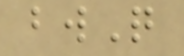bwQ
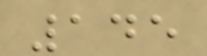145
